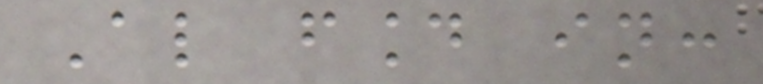Also found in:
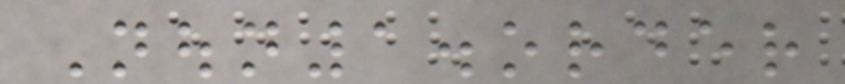Noun1.order
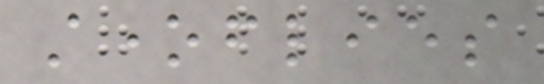stoneflies
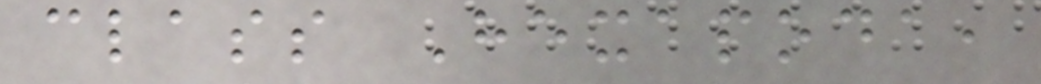class Hexapoda,
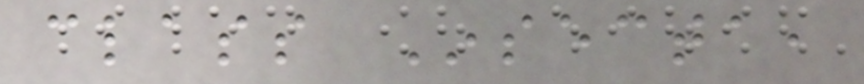class Insecta,
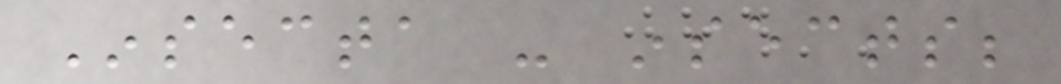Insecta - insects;
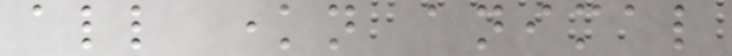all known animal
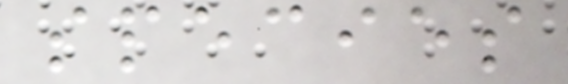species
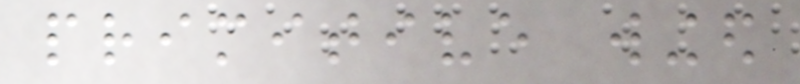primitive winged
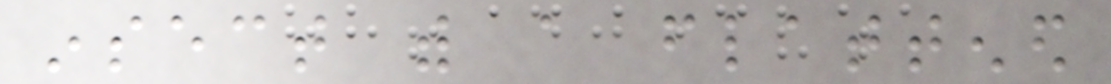insect with a flattened
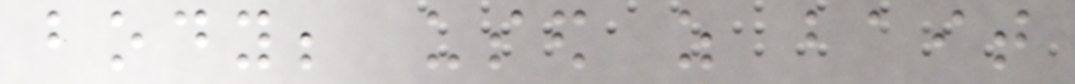body; used as bait
